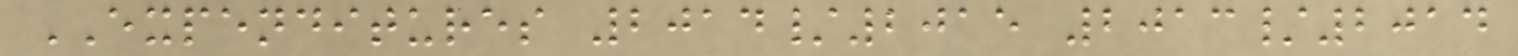EXPENDITURES 2014/2015 2013/2014
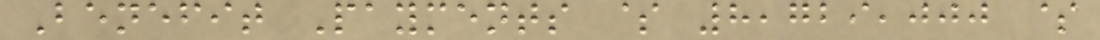Benefit Payments $ 8,729,000 $
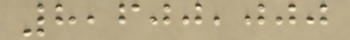8,600,000
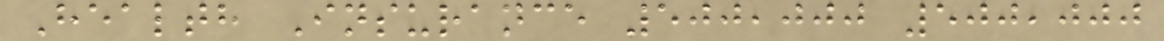Health Insurance 500,000 500,000
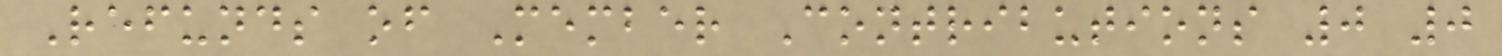Refunds of Member Contributions 0 0
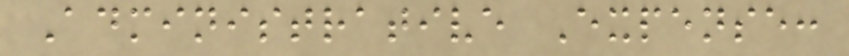Administrative Expense:
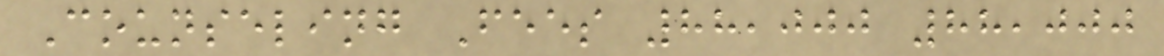Counseling Fees 88,000 88,000
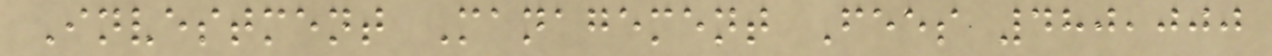Investment Management Fees 480,000
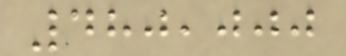480,000
